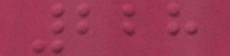228
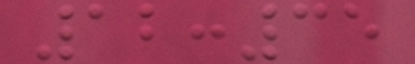12:35
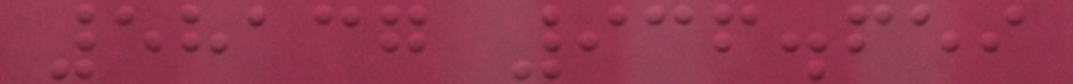58137 936.659
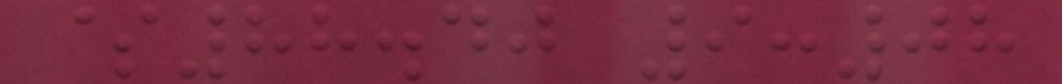$88.40 9:08
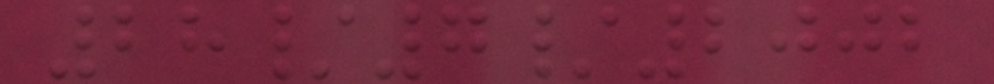28/7/2002
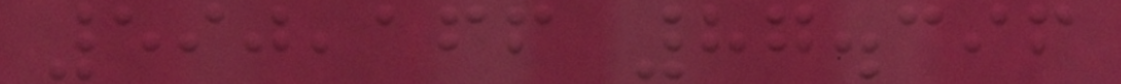590,166 87.396
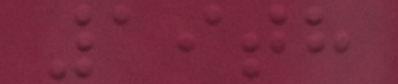19th
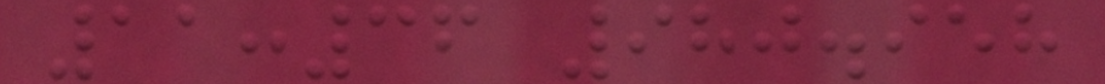11:36 980.958
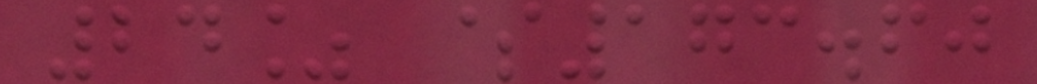24% $173.60
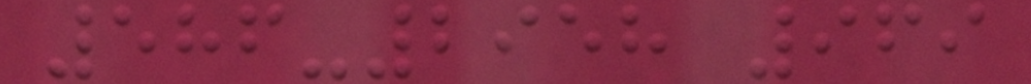586-2958 969
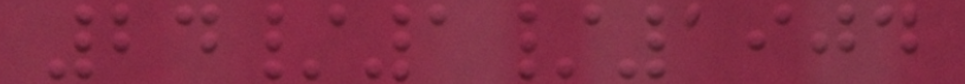24/1/1904
